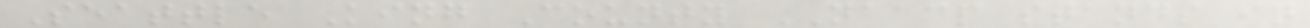Seattle King County NAACP stands in
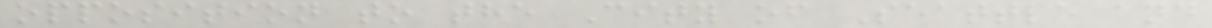opposition to the City of Seattle and
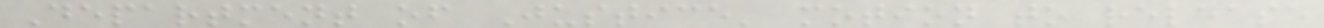Department of Justice' motion to release
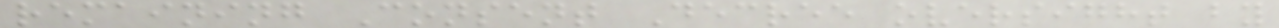remaining Consent Decree oversight by
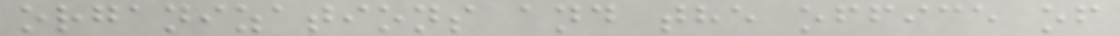organizations and the office of
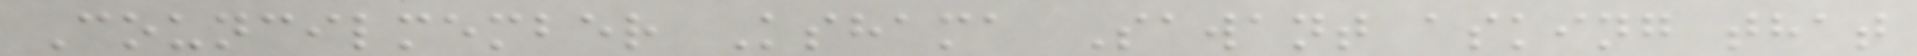Councilmember Kshama Sawant asking that
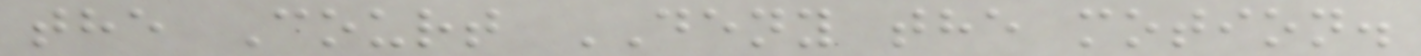the Court DENY the motion.
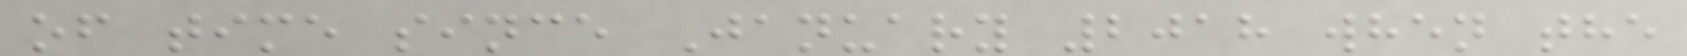of time since January 2018 when the
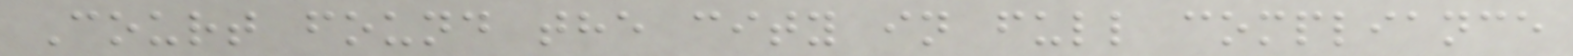Court found the city in full compliance
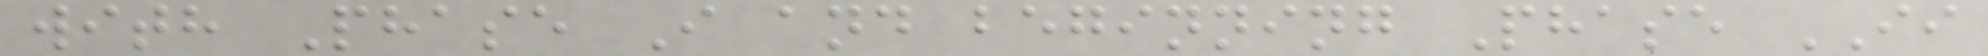with Phase I and beginning Phase II
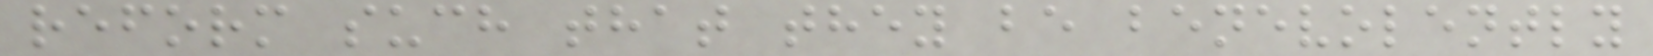reform such that they be benevolently
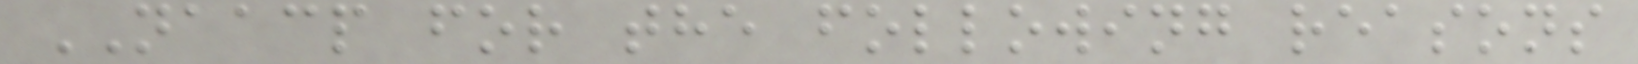NAACP for the following reasons
